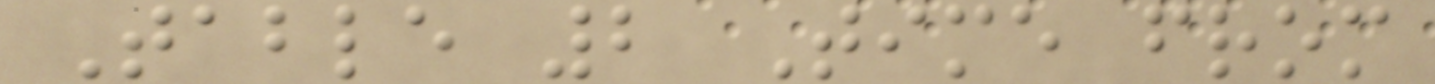Table 2 Time from
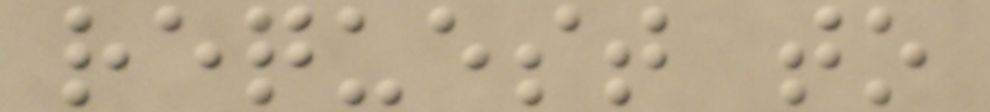request to
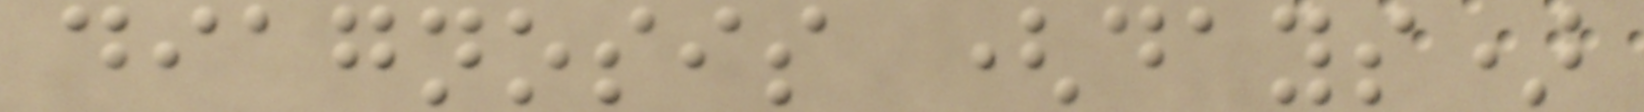diagnosis (days)
